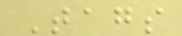Tags
